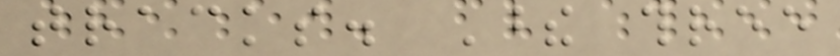tracks. These three
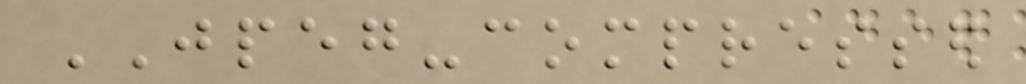JPEG-compressed
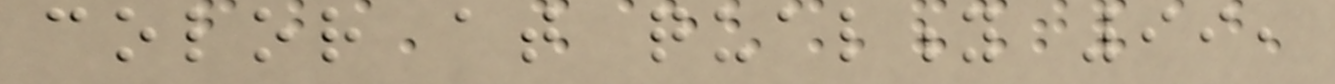color at quality 99,
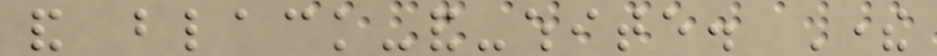and black-and-white. There
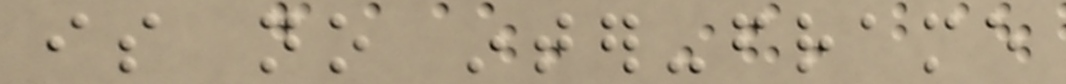is no inter-frame
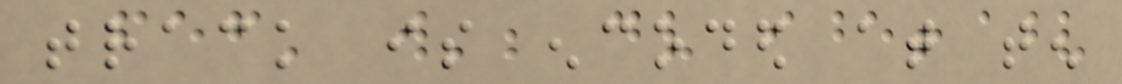track is encoded at ten
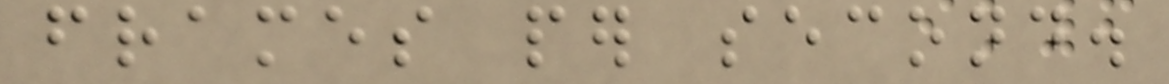frames per second.
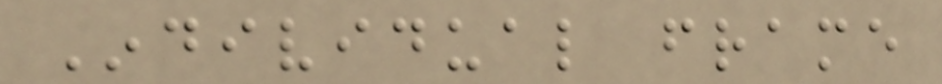Individual frame
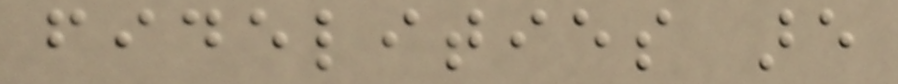fidelities are
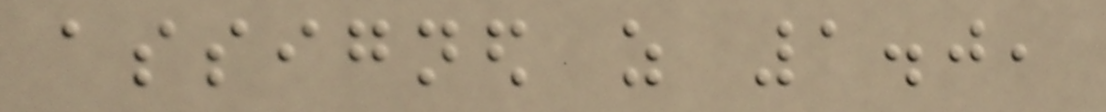assigned as 1.0,
